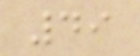49
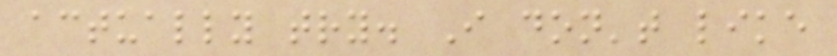actually try. I don't like
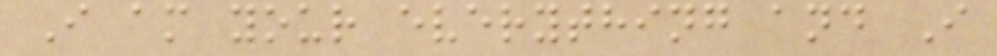I am your everything and I
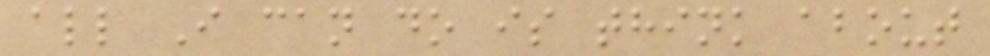all I can do is think about
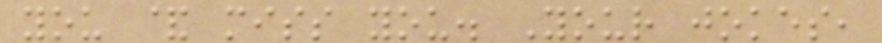you & miss you. Your jokes,
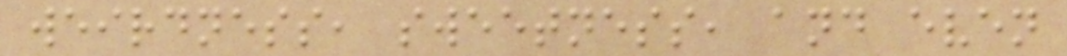weirdness, sweetness, and even
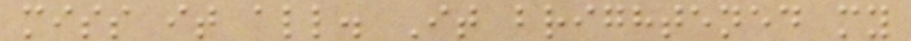miss it all. It brightened my
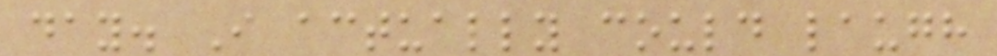day. I actually could laugh
